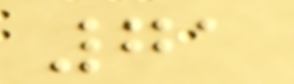71
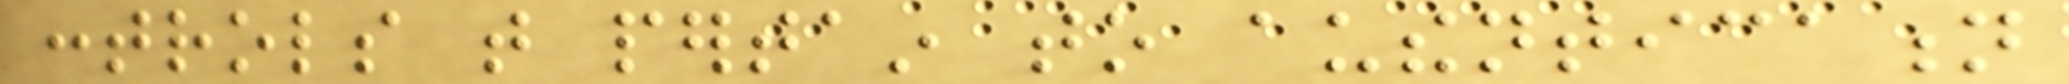controls that pertain to authentication
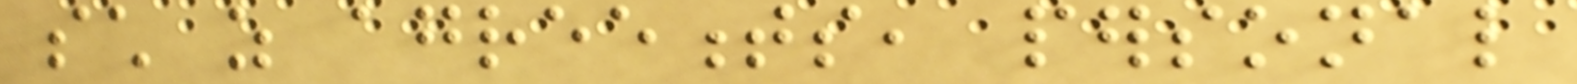such as agreements, personal
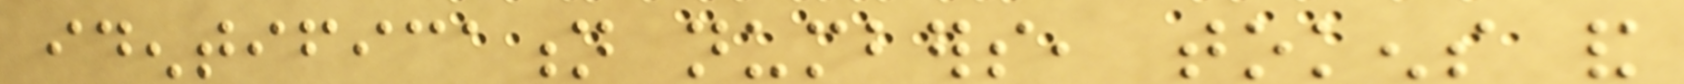identification numbers, tokens and
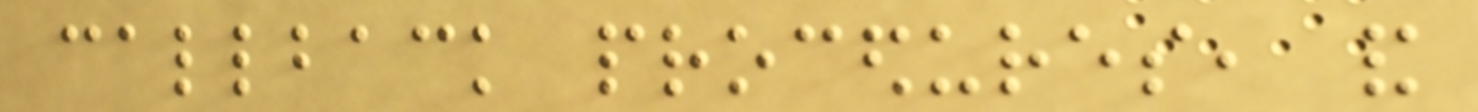callback procedures, and
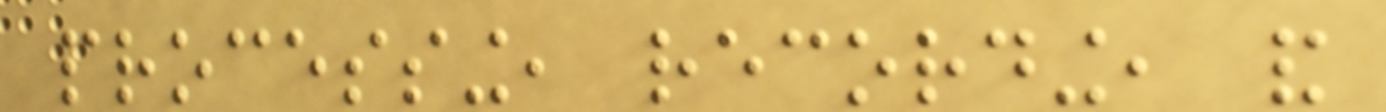processing, recording, and
